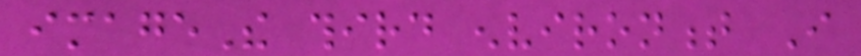imageThe third environment I
